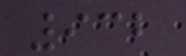932
